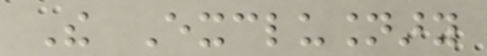The Exclusionary
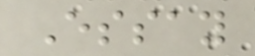Essay
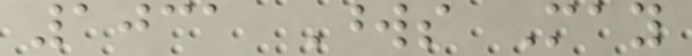1031 Words May
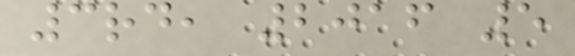3rd, 2016 5
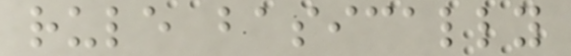rule basically
